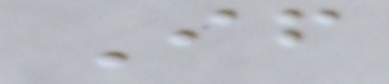If
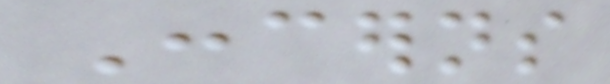Concerns
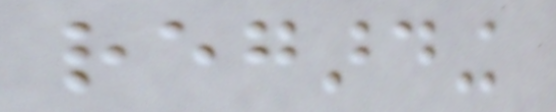regarding
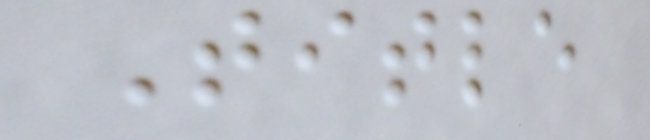Title
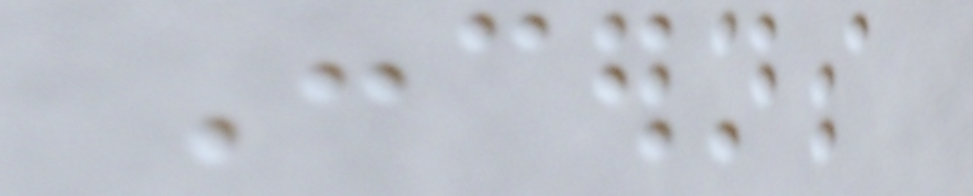Concerns
